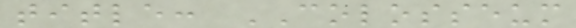title: COLOSSEUM
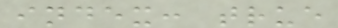index: true
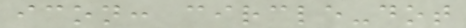icon: circle-dot
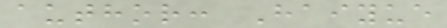author: Haiyue
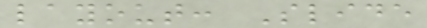layout: Slide
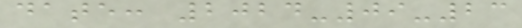date: 2024-09-23
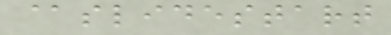@slidestart
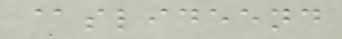@slideend
